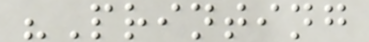"Printing
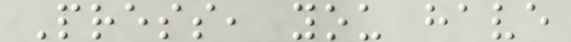Press, you have
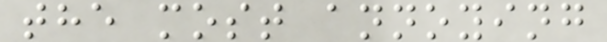the most annoying
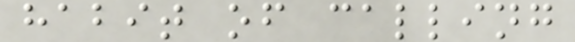habit of calling
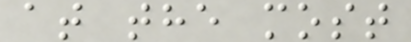at the most
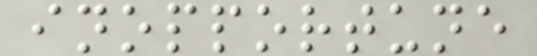inopportune
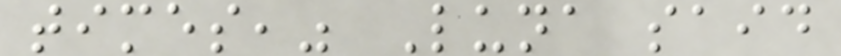times," Luna said
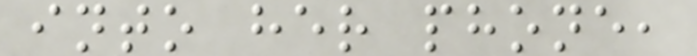into her phone,
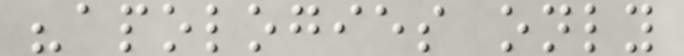"apologies only
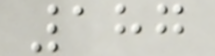187
